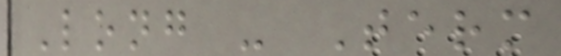Long - Term
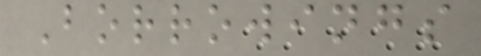Borrowings
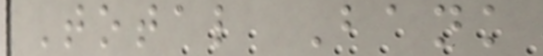Total Bank
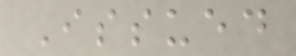Issued
